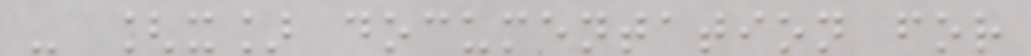- [x] documentation for
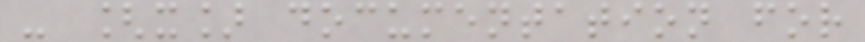- [x] documentation for
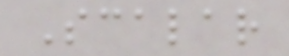Scalar
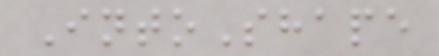IntoShape
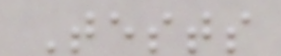Tests
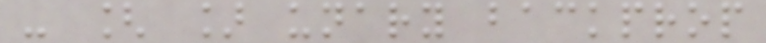- [ ] unary backprop
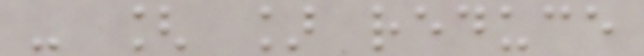- [ ] reduce
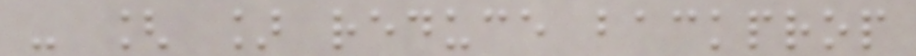- [ ] reduce backprop
